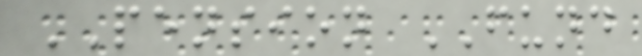PENSION FUND
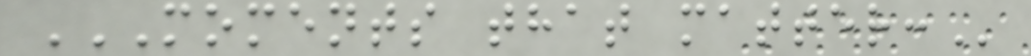MOMENTS THAT MATTER:
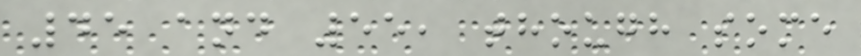45 and 55, though some
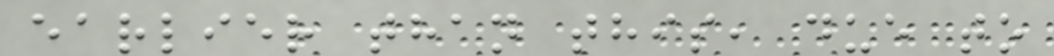earlier than this, due to
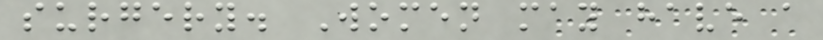surgery. Women may have a
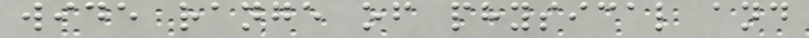wide range of physical and
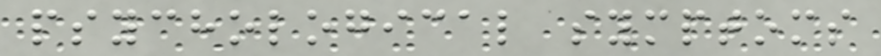psychological symptoms
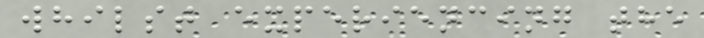whilst experiencing the
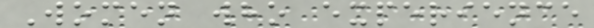Women who experience
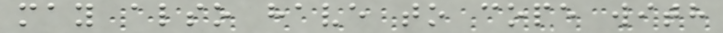may also have to cope with
